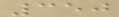350
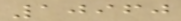10960
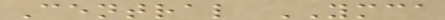Central YMCA
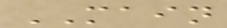MAIN
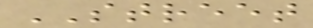STREET
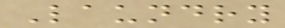Laundry
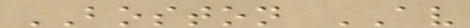BOSTON AV
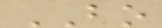BO
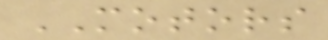MOTORS
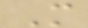M
